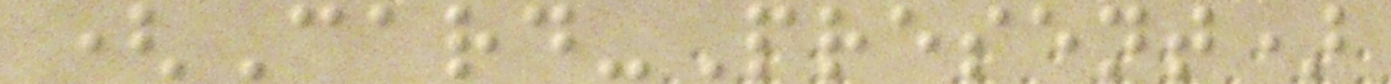(Card-Present)
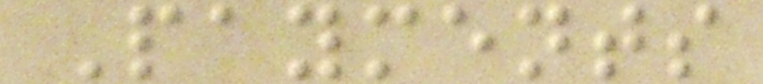Payments
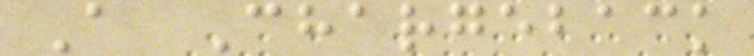A Chargeback
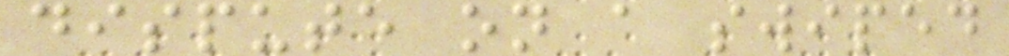dispute on a swiped
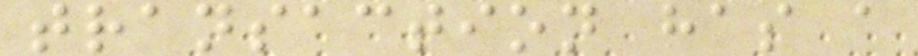transaction has a
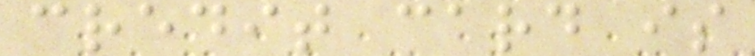credit card is
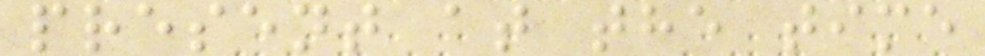present at the time
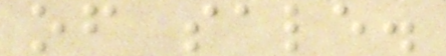of sale.
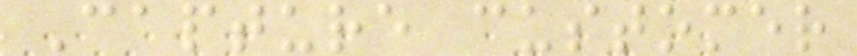Capture customer
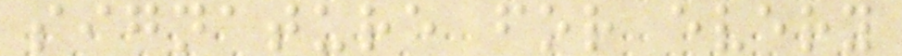signature for every
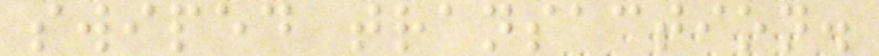swiped transaction.
